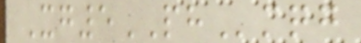Xg5PHmqg
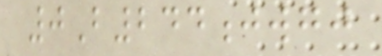0B244jwgj
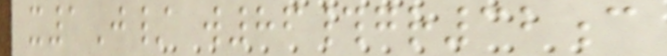x1J/ w86#gr32c
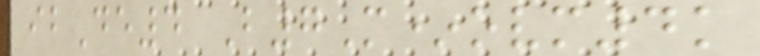ibDe4 B7M*ovm4k
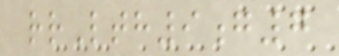rrLth9g7
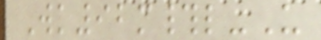Wk92m#l-U
